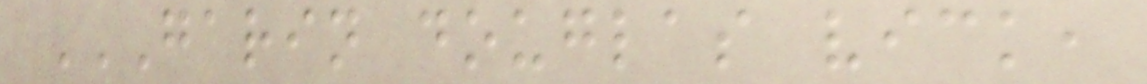GARIN DOUGLAS VICK,
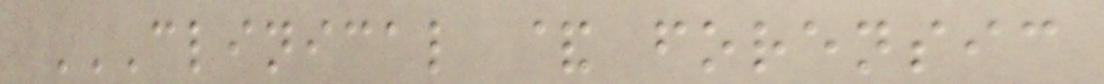CLINICAL & FORENSIC
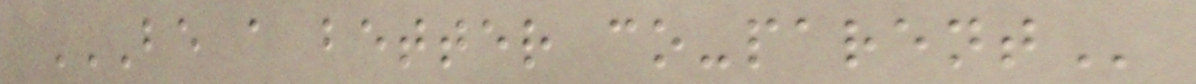BE A BETTER CO-PARENT
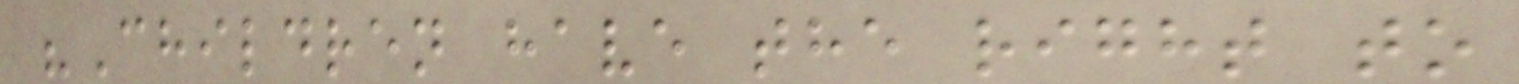"Children have the right to
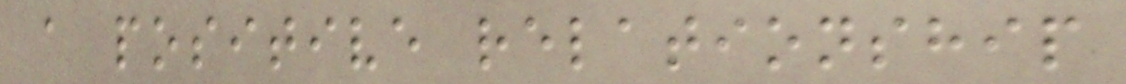a positive relationship
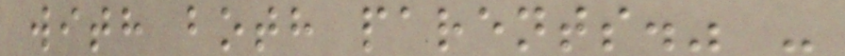with both parents." -
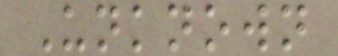Unknown
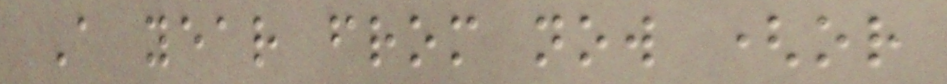A year from now (or
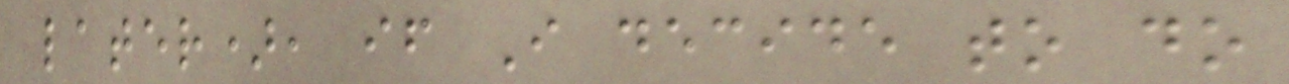later), if I decide to do
